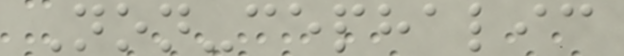Non-cephalic
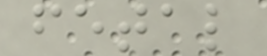fetal
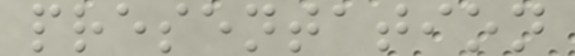presentation
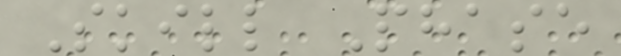Skill Phase
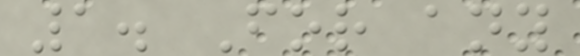1. For any
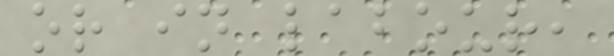or in labour,
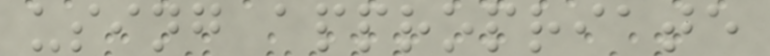using appropriate
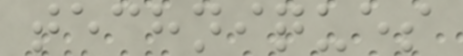techniques
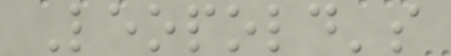Leopold's
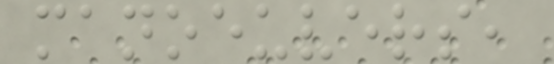manoeuvers,
